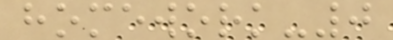homework-0
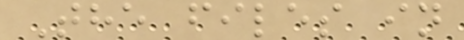The files in
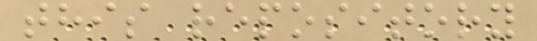this repository
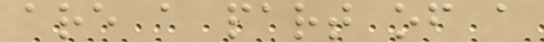are a part of a
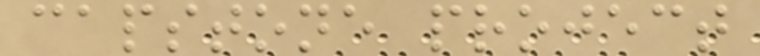capstone project
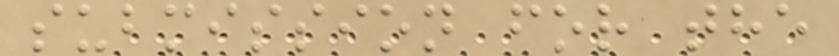submission for the
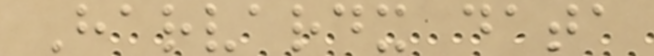Harvardx data
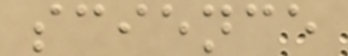science
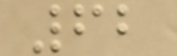62
